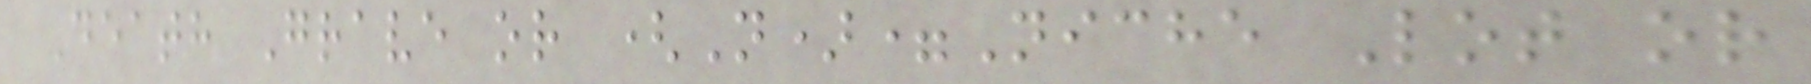Death Grave or (N)=Niche Lot or
